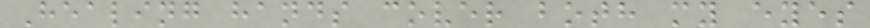Healing hands cover both my eyes
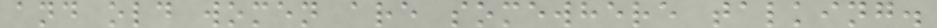and old women are somewhere talking.
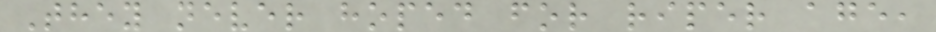They never hoped for riper age,
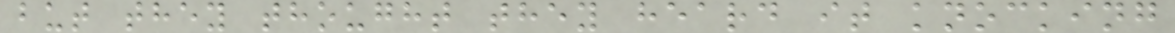but they thought they heard it knocking
